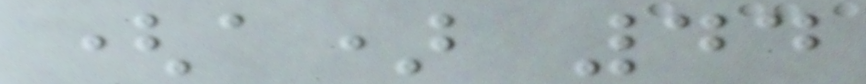(a) 44
